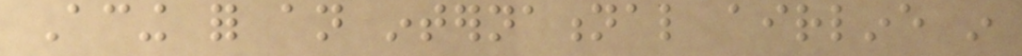Acing for an international airline in
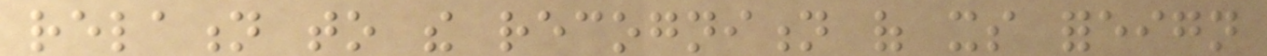relation to the recognition of its foreign
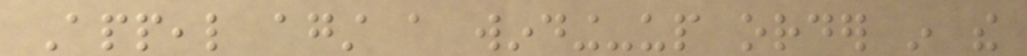Appeal against a winding-up order in the
